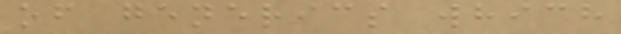of generics which
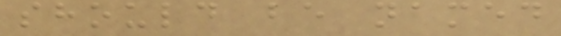should be named
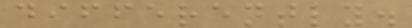differently.
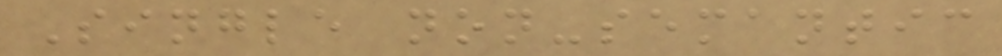Single non-semantic
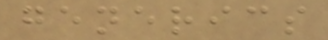generics
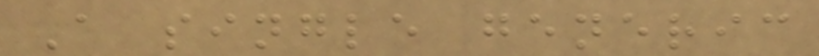A single generic
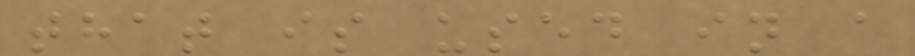that is used in a
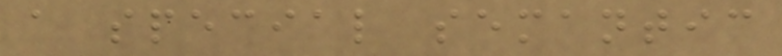a special semantic
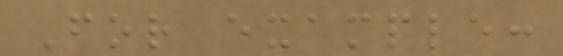For example:
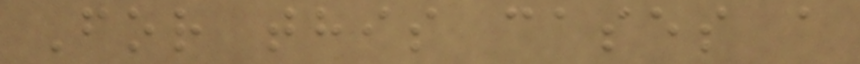For this cases a
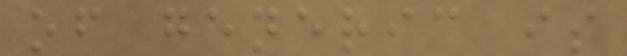of generic is
